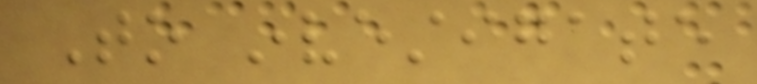To investigate
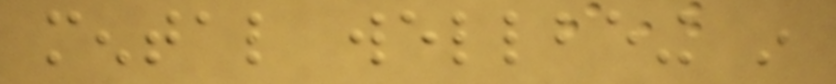mental wellbeing in
